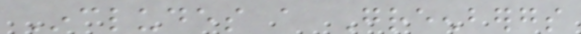Includes a Greenbergs
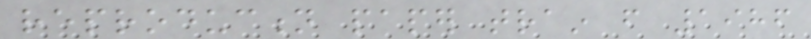reproduction paper train from 1986
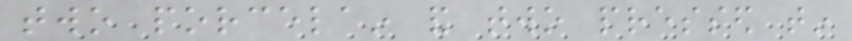two porcelain and two pressed tin
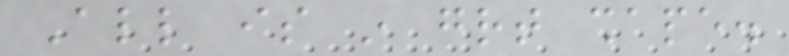All is in great shape.
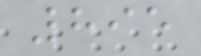895
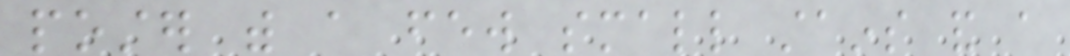poster with a few small stains and a
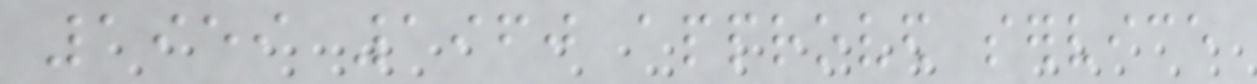1959 1960 approved service
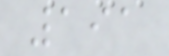191
